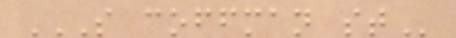S COFFMAN ST
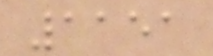1151
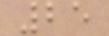25
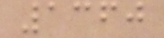1360
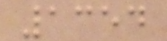1354
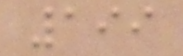199
